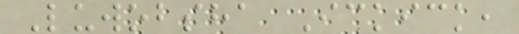Luwobsha Ickick,
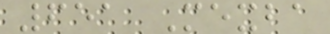651 Mexba
